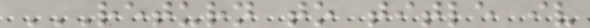RETURN TO TITLE IV
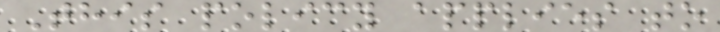This policy applies to
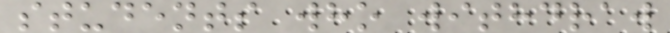students who withdraw
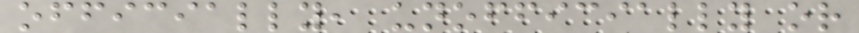officially, unofficially or
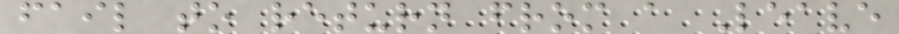fail to return from a Leave
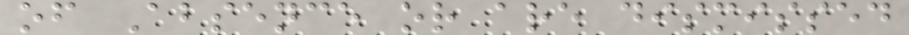of Absence or are dismissed
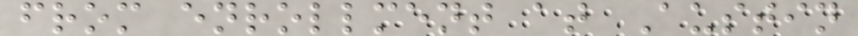from enrollment at Austin
